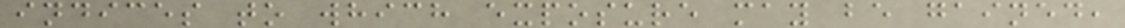indices to which exposure may be gained,
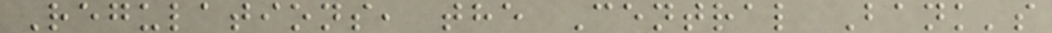Regulations, the Central Bank's
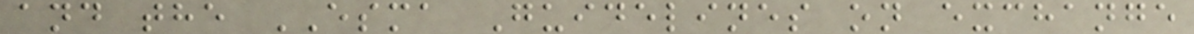and the ESMA Guidelines on exchange
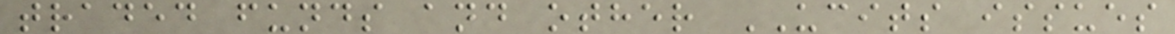traded funds and other UCITS issues
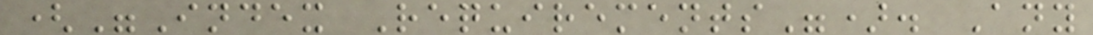("Index Requirements"). Any
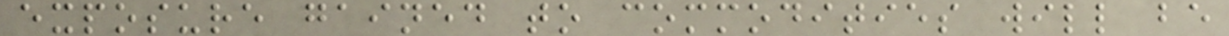exposure gained to commodities will be
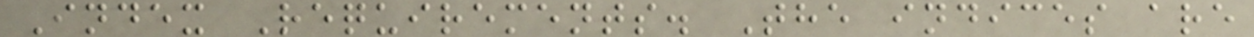Index Requirements. The indices are
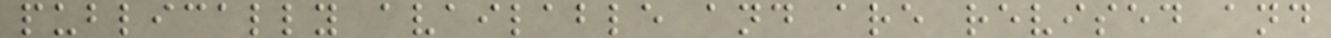publically available and are revised and
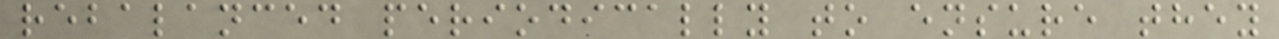rebalanced periodically to ensure they
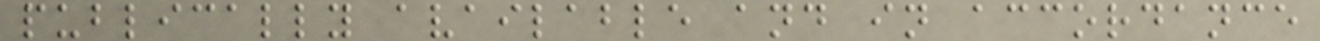publically available and in accordance
